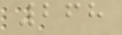268
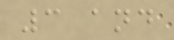3 and
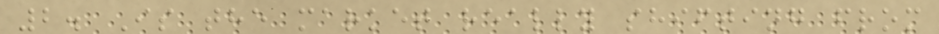2. Is the market really shifting from
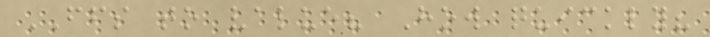FFS to value? How quickly?
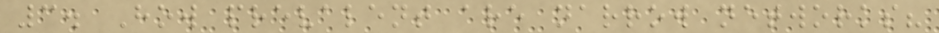3. How prevalent are narrow networks?
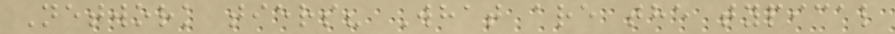Network tiers? What are the typical
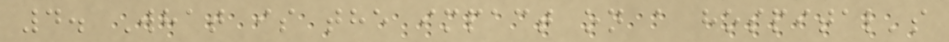4. What is the impact on a hospital's
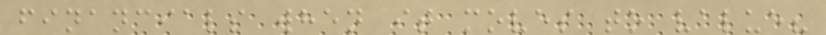financials when it moves to value?
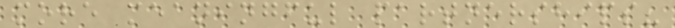more meaningful partnerships?
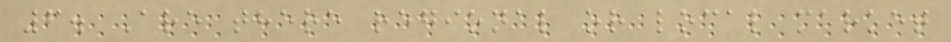6. Are there regional or local market
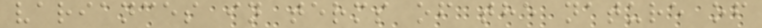variances in terms of the nature of
